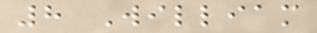8 William
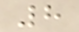8
